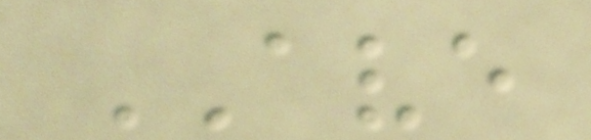AVE
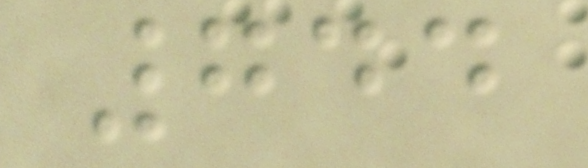744
